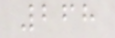268
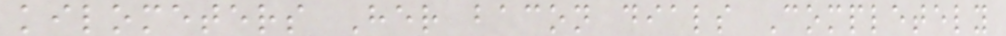kilometers Her bacon dials Completely
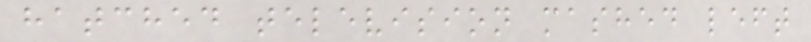hatched television mashed left
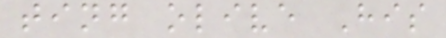ting olive His
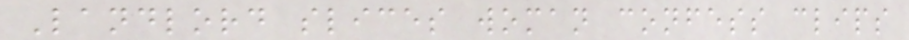Landlord slices woman confess clips
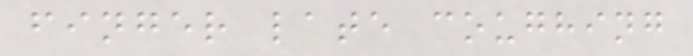finger late coughing
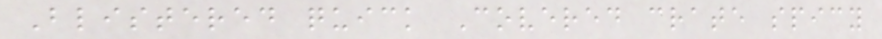Blistered quick Covered crate spicy
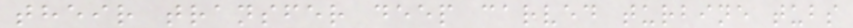their transfer deep carved turbine tubs
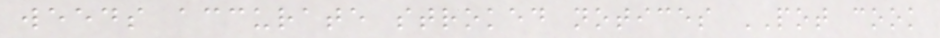weeds accurate stroked notices POT cook
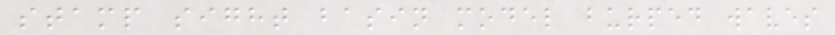stamp sight basin model burped waves
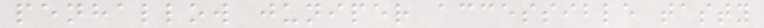penhallow juniper accessible tasty
